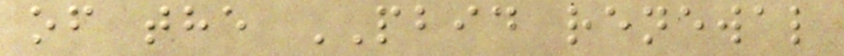of the PBID renewal
